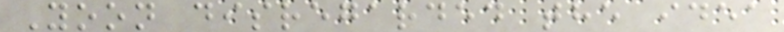Yoon disregarded the idea
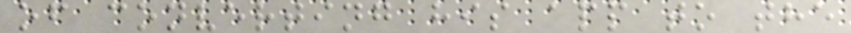of converting his app to the
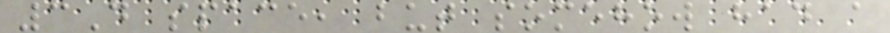3D space, but somehow had a
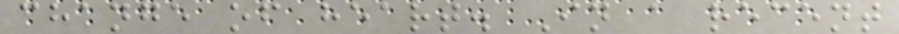change of heart. In a recent
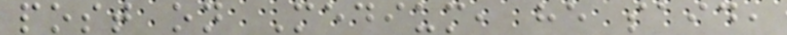post on Medium, he said,
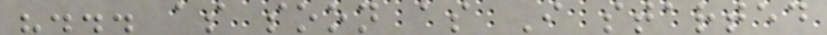"... as soon as I started
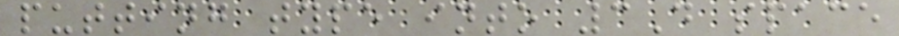putting type into 3D space
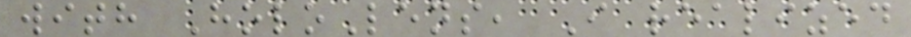with HoloLens, I realized
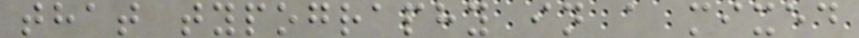that typography in a mixed
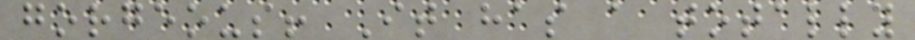gorgeous! It has a totally
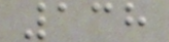138
